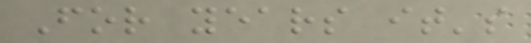For years it's
